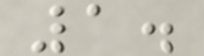1.
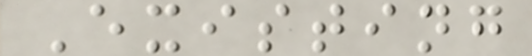Existing
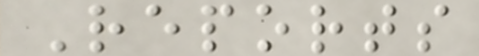Reports
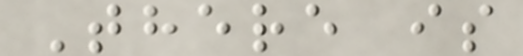There is
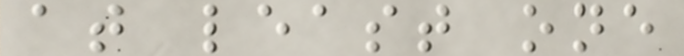at least one
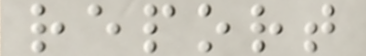report
